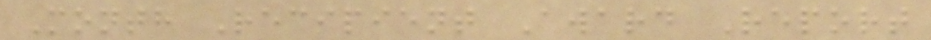Month Recipient Award Report
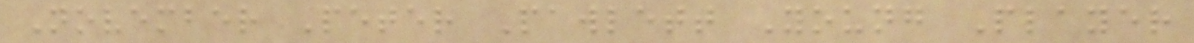November Peter Pawlett Young Player
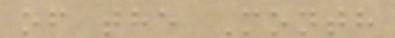of the Month
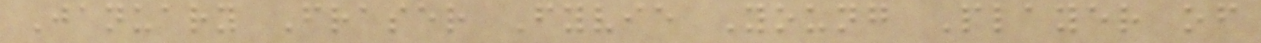January Fraser Fyvie Young Player of
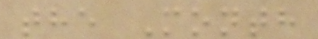the Month
